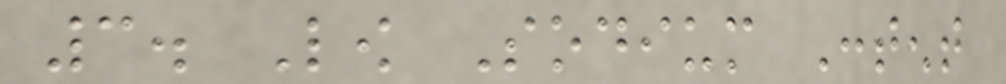3. Low Sodium Content
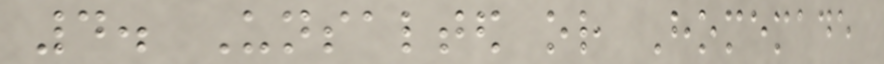4. Unsalted or Homemade
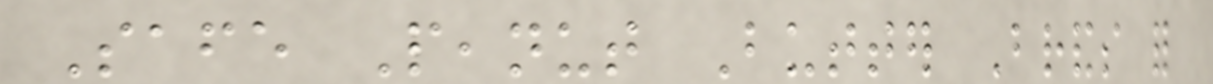Safe Peanut Butter Brands for
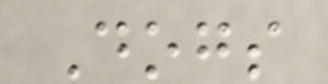Dogs
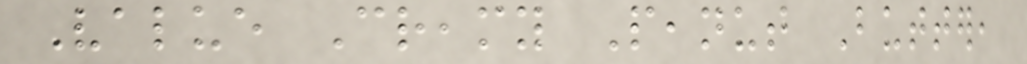Value Creamy Peanut Butter,
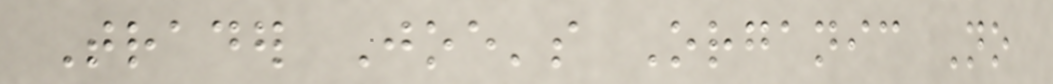Trader Joe's Organic No
